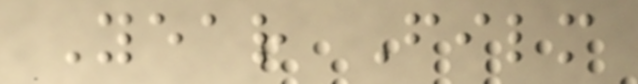Year Film
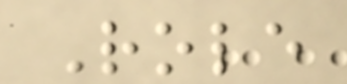Role
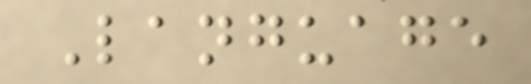Language
